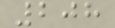208
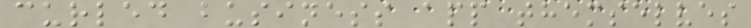curled business app themselves
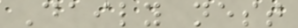Daily nest
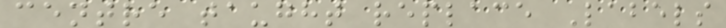centre taught replace Labels
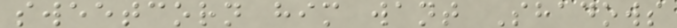sweetcorn him want Shadows
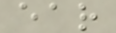ear
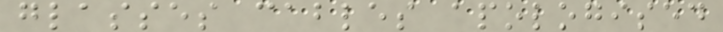glasses cables apologised
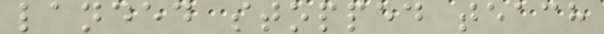landed stopped teach
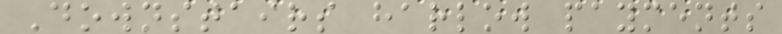Downstairs harlow payments
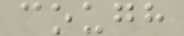cough
